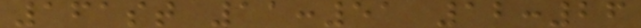161st 11:51 12:26
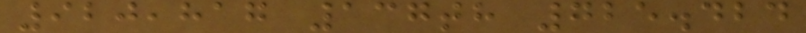920,817 137th 725.424
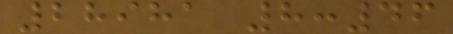28981 8:46
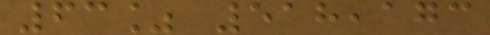63% 518,173
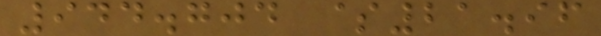944.704 $21.96
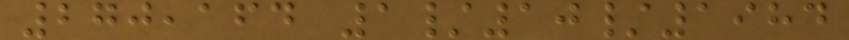270,164 1/10/1984
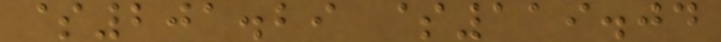$201.29 $119.04
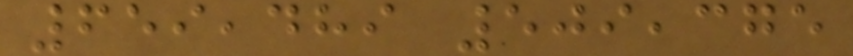659,489 509,375
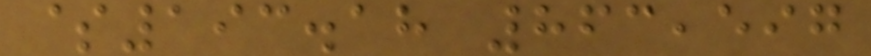$193.18 863,597
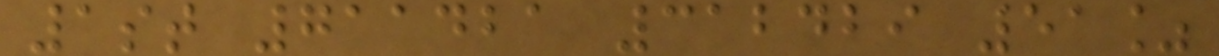1st 711421 312429 51%
